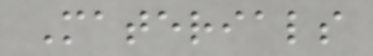Materials
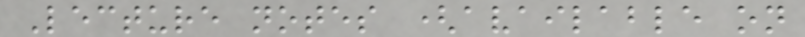Lecture notes (available on
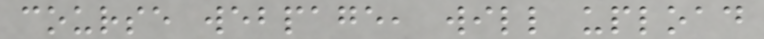course webpage, will upload
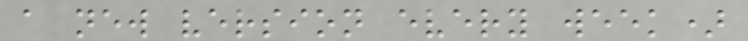a new version every week)
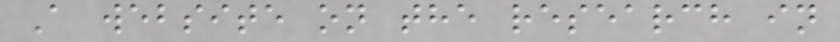A website on the research in
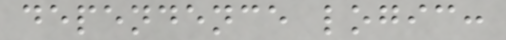dependence logic:
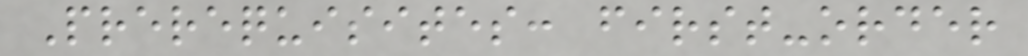Prerequisites: first-order
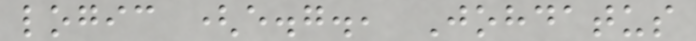logic (e.g., Johdatus
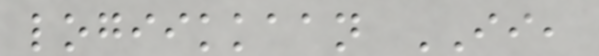logiikkaan II,
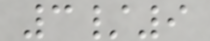3/9
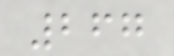267
